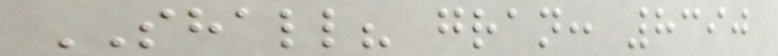SHALL? gran: 8390
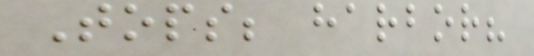Tops; harbor?
